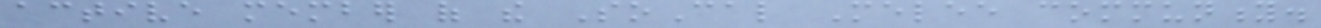active member of the SoCal Melee community.
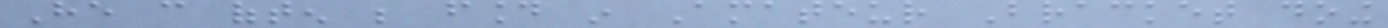He can often be found in Amateur Bracket doing
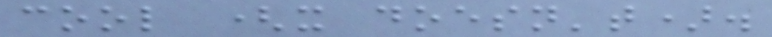cool (it doesn't).
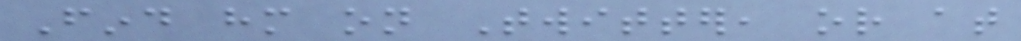Find him on Twitter, or at
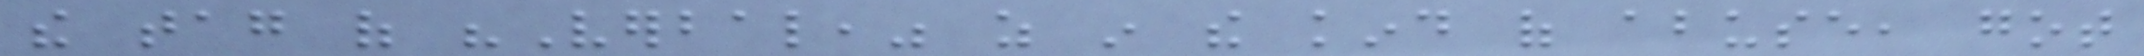the tag of "Verbal," as in the kind of abuse, got
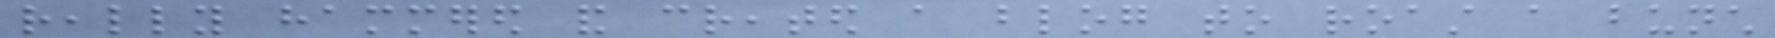really hammered and created a blog to roast a bunch
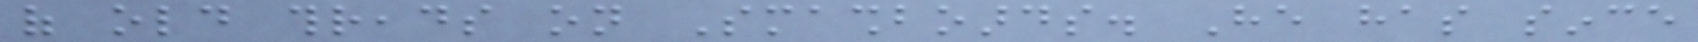of old threads on Smashboards. He has since
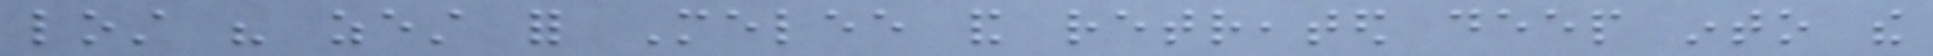lost his zest for Melee and retreated deep into the
